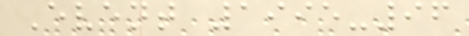Event 1995-96
